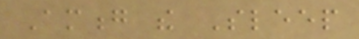Among the Sleep
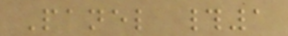Panel #1
